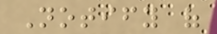Notify of
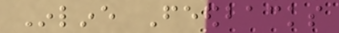Inline Feedbacks
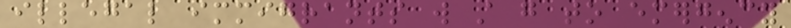illegal immigrants will still go to emergency
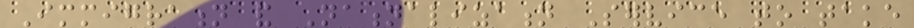Immigration and Nationalization Service to take
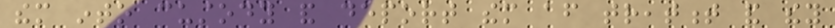them into custody and deport them after treatment and they
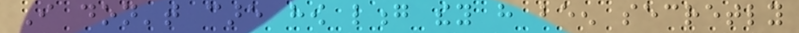I don't care how long they have been secretly
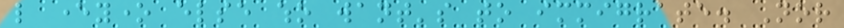like everyone else who want's to immigrate. Nor
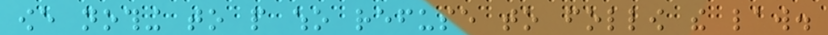owe nothing to people who refuse to follow the law.
